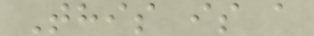This is a
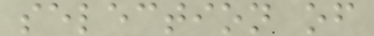selection of
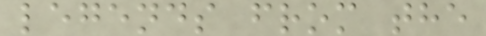legends from the
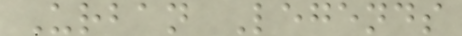Urban Legends
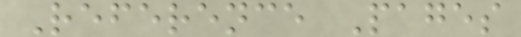Reference Pages
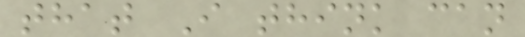that I think can
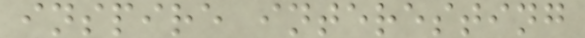inspire interesting
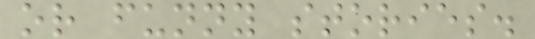or funny stories.
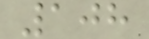108
